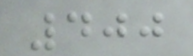400
